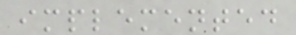implemented
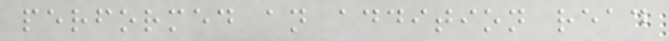performed an addition read
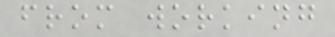from working
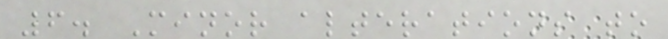6. Minor alterations to
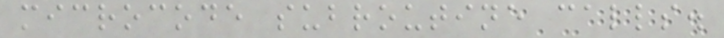microcode subroutine calls.
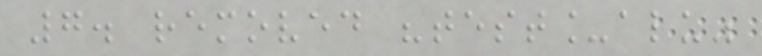7. removed "test_alu"
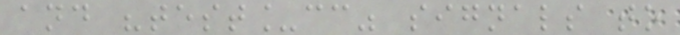and "test_cc" signals to
